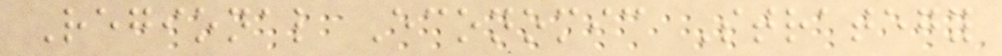Regional Economic Strategy
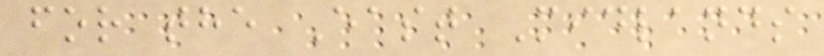for the East Midlands
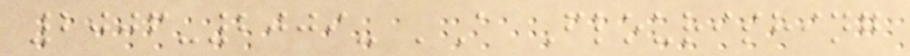2006-2009- 'A Flourishing
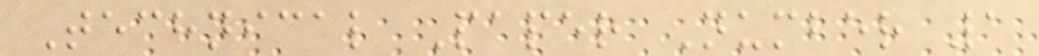Technical Paper Number 1
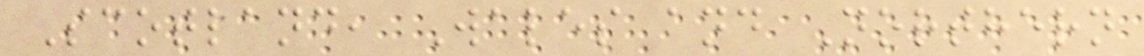Scotland, Wales and Northern
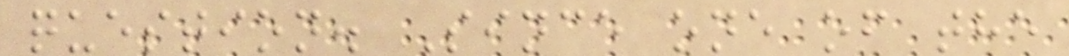question. Since one of the
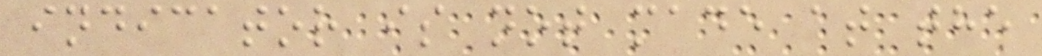indicator is not made at the
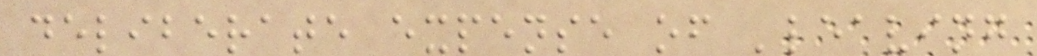deliberate expense of 'leaving
